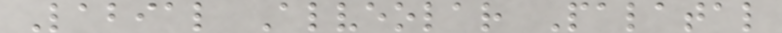Labial Alveolar Palatal
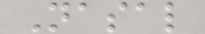Nasal
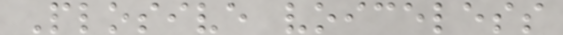Plosive voiceless
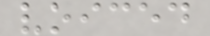voiced
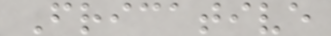Fricative
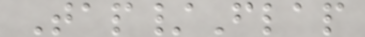Tap/Flap
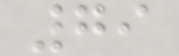79
